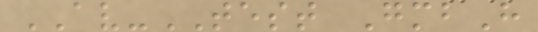AV-TEST GmbH
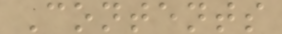Contents
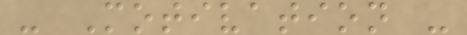- Motivation -
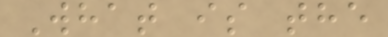What is the
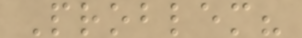Problem?
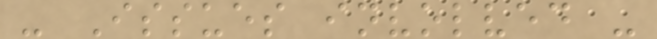- Issues involved -
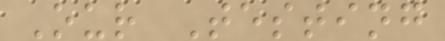Our Testing
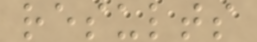results
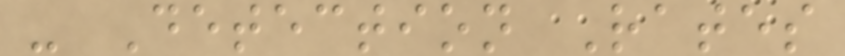- Detection Rates
